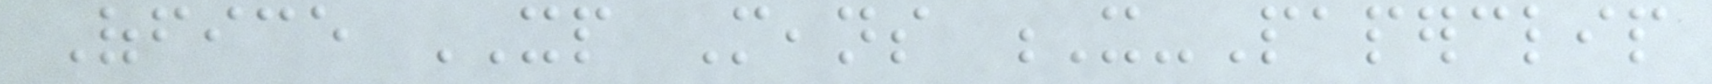Office XP Means X-Paperclip
